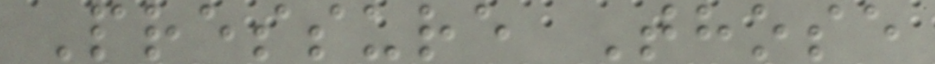Pressure Those
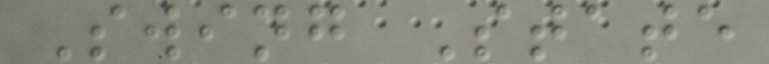Swing State
